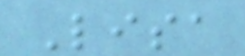Lisa
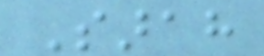Sarah
